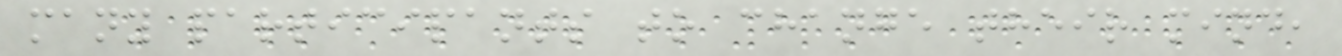many participants to change their mind,
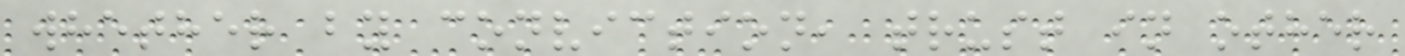whether by conviction, trust in other
